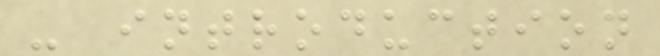- introduction
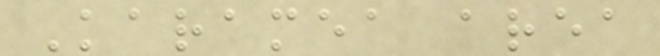Karamea area
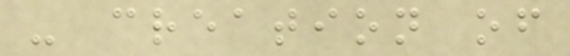- creation of
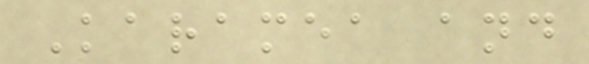Karamea and
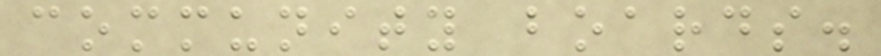community boards.
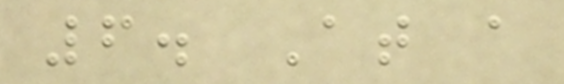6. At a
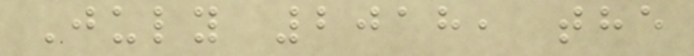July 2018, the
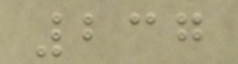237
